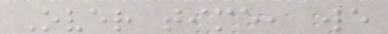Over time, we
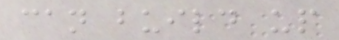can build up
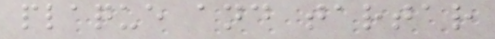plaque and tartar
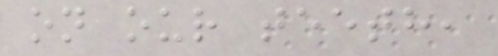on our teeth,
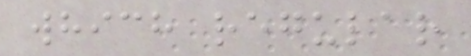which regular
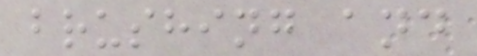brushing and
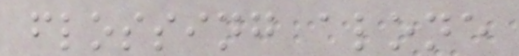flossing alone
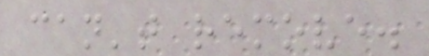can't remove.
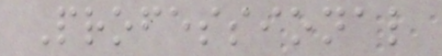Professional
